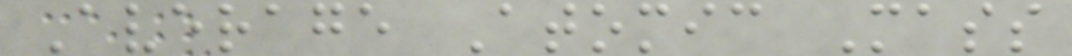Average Atomic Mass
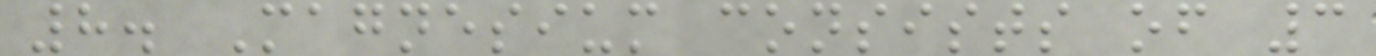8. Magnesium consists of 3
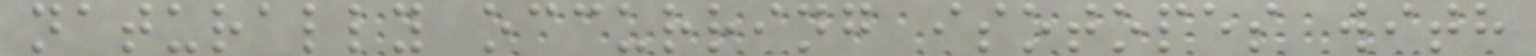naturally occurring isotopes with
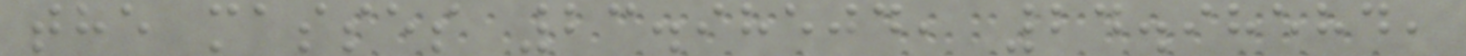the masses 23.98504, 24.98584,
